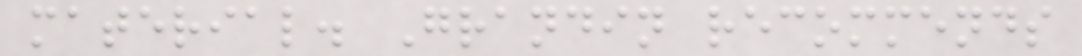material. Grandin recommends
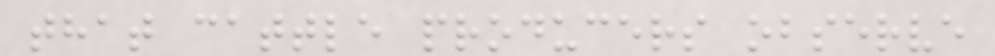that cattle producers observe
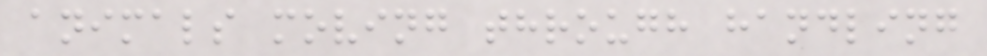animals moving through handling
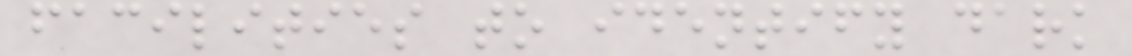facilities to identify dark
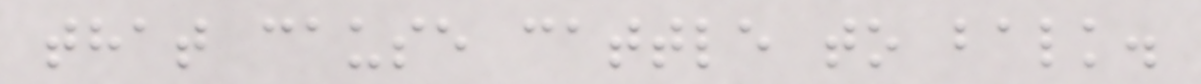that cause cattle to balk.
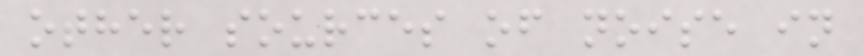other sources of noise in
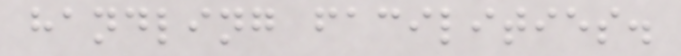handling facilities.
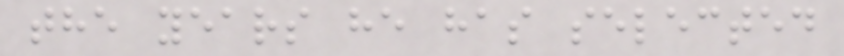the years he has selected
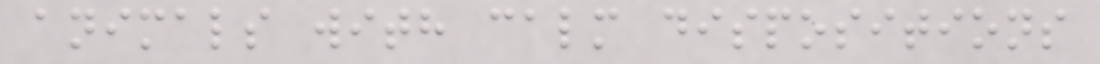animals with calm dispositions
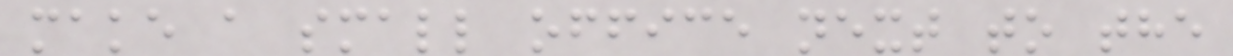make a small office next to the
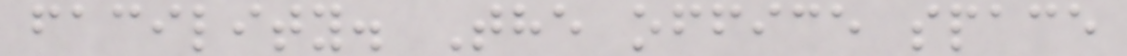facility. The office space
